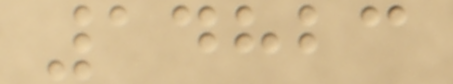14823
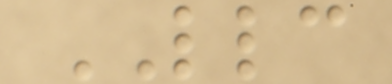LLC
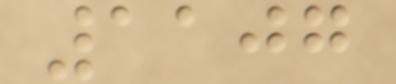1107
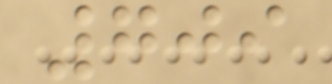709
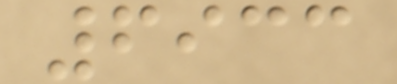6933
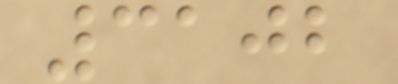3102
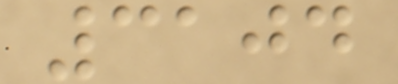3104
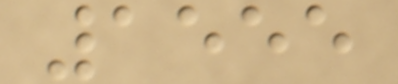1555
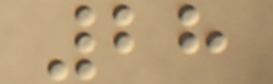28
